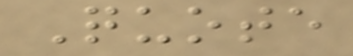Quote
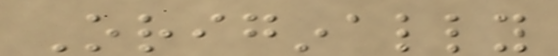Originally
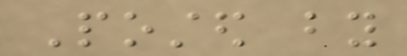Posted by
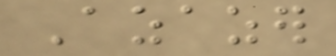Azazer
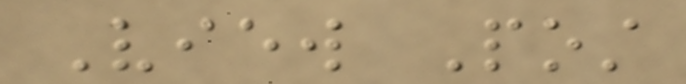View Post
